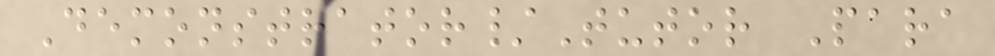Demonstrator/Tutor Para
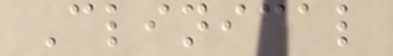Clinical
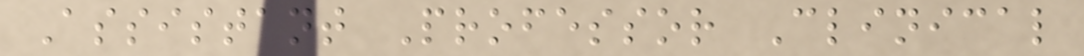Assistant Professor Clinical
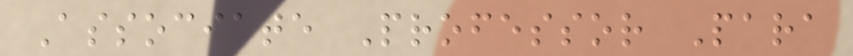Associate Professor Para
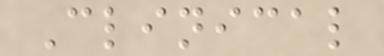Clinical
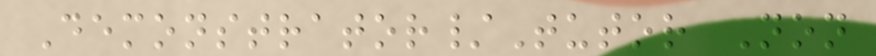Demonstrator/Tutor Non
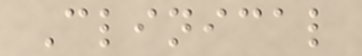Clinical
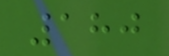180
